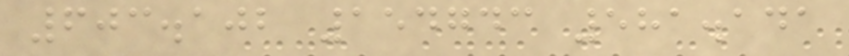603.102 154743 581.141
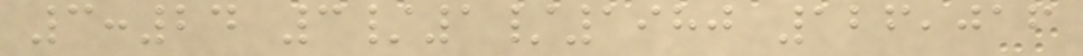3:24 3/1/1980 126,016
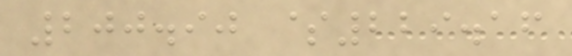200.90 $229.16
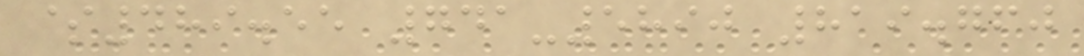$489.55 741-5890 819.760
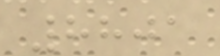8801
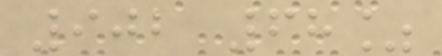902 68%
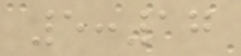5:17
